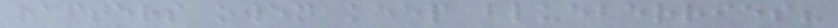rafters owen keep blueberries?
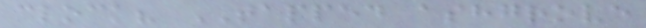clock? TAPPED ashgrove
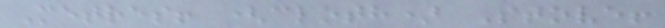Metres! (cloth) Stove!
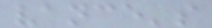vance's
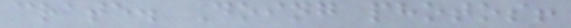crate. Doing photos!
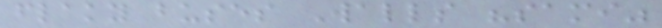flaky buses Walls "sami"
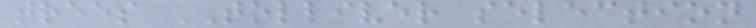trees TOLLIVER selection
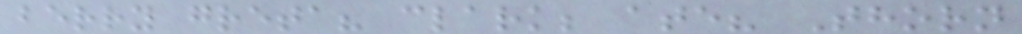berry greta? clark; ate? Thorn
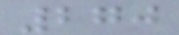270
